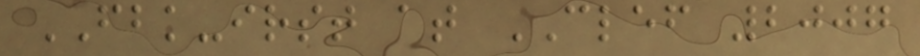FBK-irst at CLEF 2007
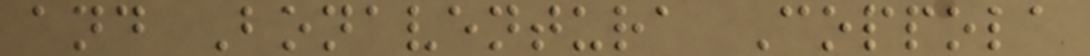and Bonaventura Coppola
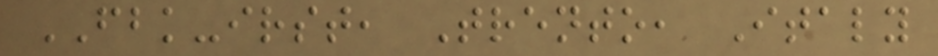FBK-irst, Trento, Italy
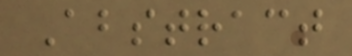Abstract
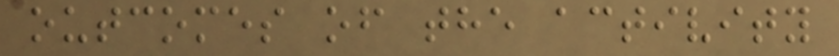outcomes of the activity
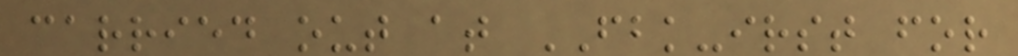carried out at FBK-irst for
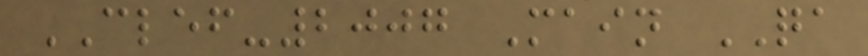CLEF-2007 Main QA
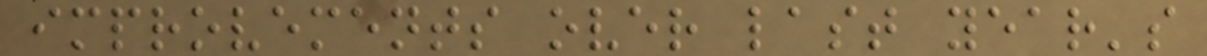improvements over last year's
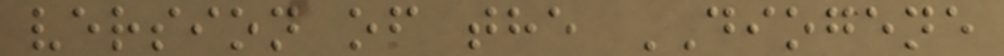version of the DIOGENE
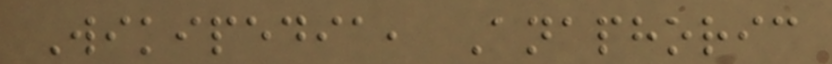Wikipedia, Anaphoric
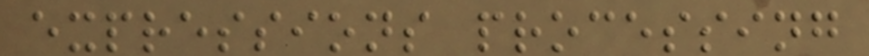expressions processing
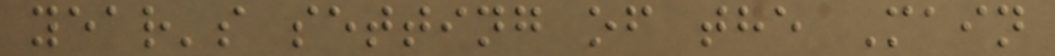year's setting of the Main
